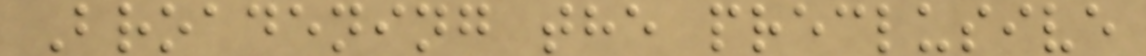Broadening the preclusive
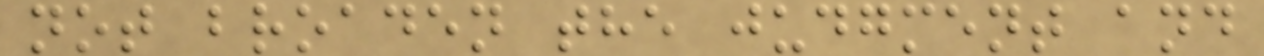not broaden the judgment and
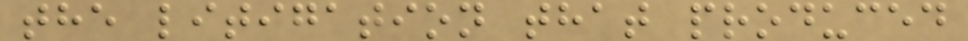the litigation that produced
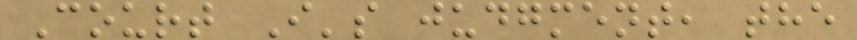Court I's judgment, the
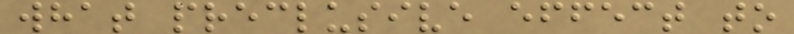what preclusive effect to
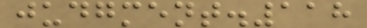judgment.118
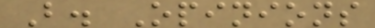B. Opinions
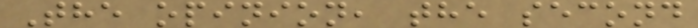The opinion, the second
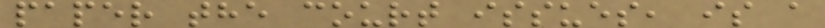paper the court issues, is a
